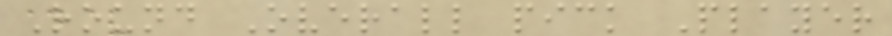Round Overall pick Player
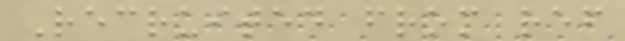Recruited from ref
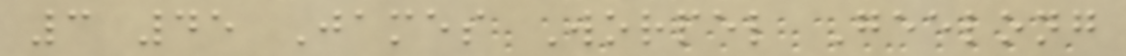3 45 James Worpel Geelong
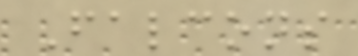Falcons
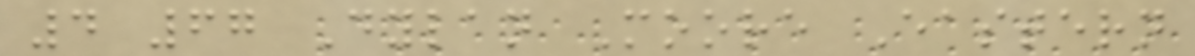4 67 Dylan Moore Eastern
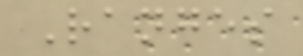Ranges
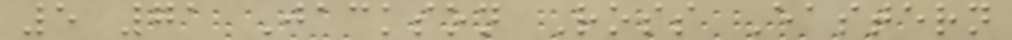5 71 Jackson Ross Eastern
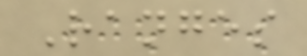Ranges
